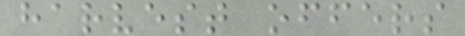harvest offers
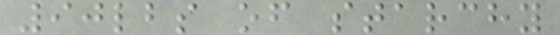90lbs of starchy
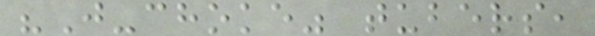"J-choke" tubers,
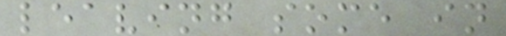leaving some in
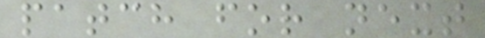patch for next
